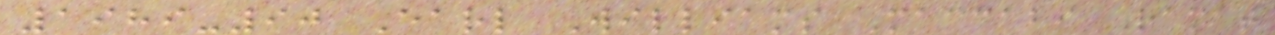1989-90 Earl Williams Maccabi Ramat
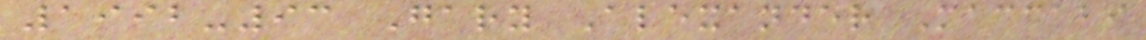1992-93 Gary Alexander Maccabi
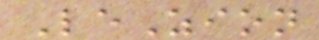LeZion
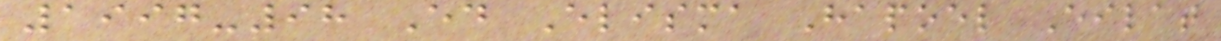1997-98 Ed Elisma Hapoel Eilat
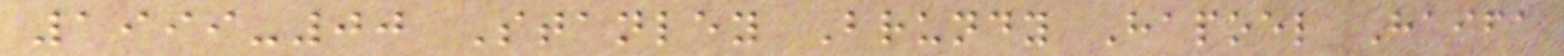1999-00 Stanley Brundy Hapoel Haifa
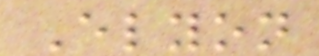Elyon
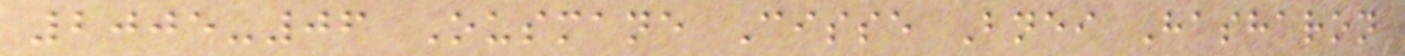2005-06 Ousmane Cisse Bnei Hasharon
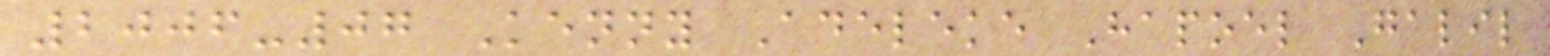2006-07 Kenny Adeleke Hapoel Galil
